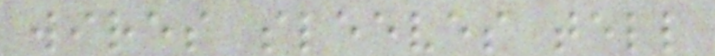wires sleeves tell
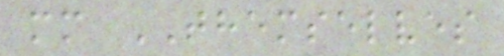mm THEMSELVES
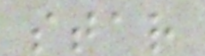star
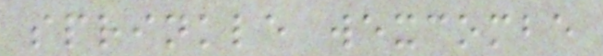sprinkle wexcombe
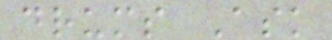drums Ask
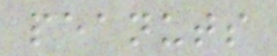peanuts
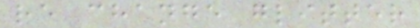re change glitter
